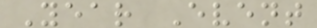Year Event
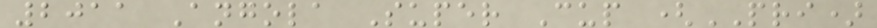2011 Angola Super Cup (PRI)
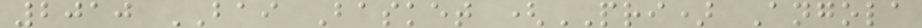2010 BAI Basket (PRI) Angola
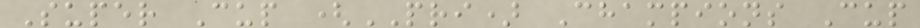Super Cup (PRI) Champions Cup
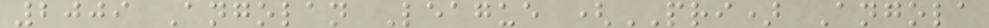2009 Angolan League (PRI) Angola
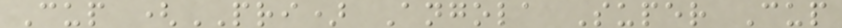Cup (PRI) Angola Super Cup
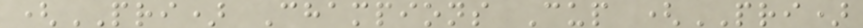(PRI) Champions Cup (PRI)
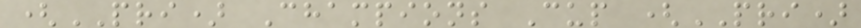(PRI) Champions Cup (PRI)
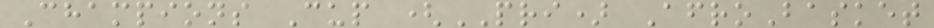Champions Cup (PRI) AfroBasket
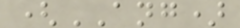(ANG)
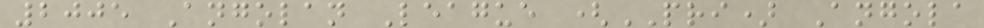2005 Angolan League (PRI) Angola
